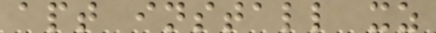apt install xz
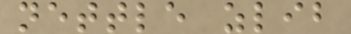nettle zlib
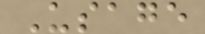Usage
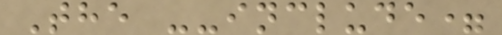The --include=
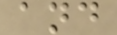and
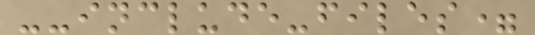--include-files=
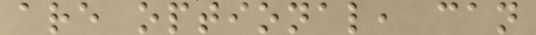are optional, can
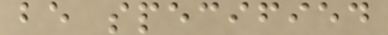be specified
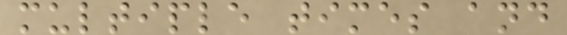multiple times and
